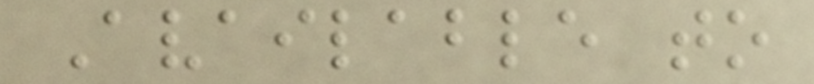Available to
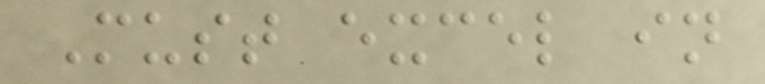Must excel in
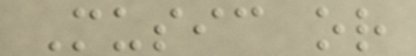Music or
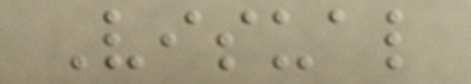Visual
